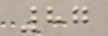87
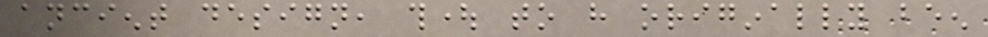ancient design, thought to have originally been
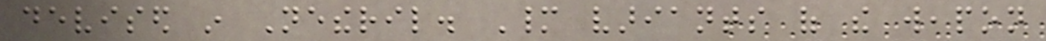devised in Netheril. Many variants of the weapon
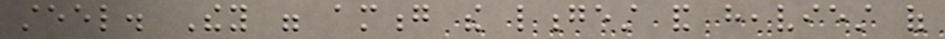steel. They were among the longest and heaviest of
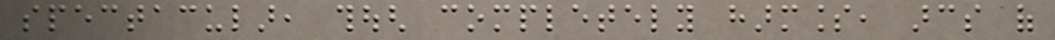spectacular, though completely harmless, arcs of
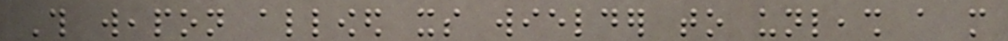This weapon allowed its wielder to unleash a more
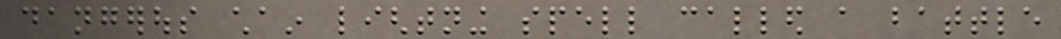dangerous chain lightning spell called a battle
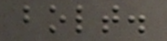bolt.
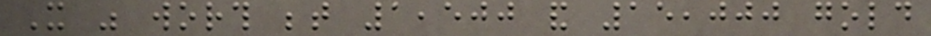It was worth between 1,500 and 15,000 gold
